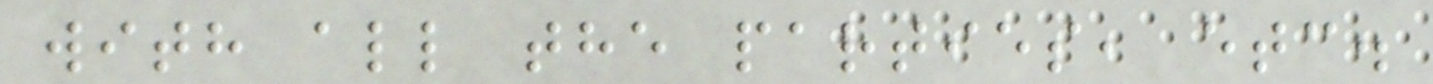with all the parties, etc.
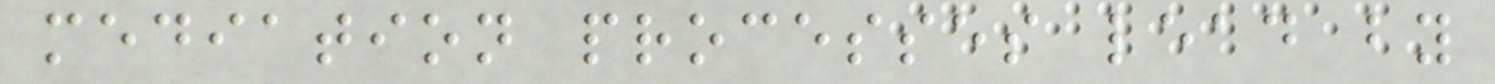mediation processes lead by
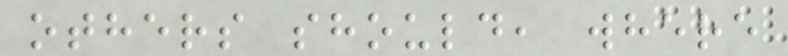others should, where
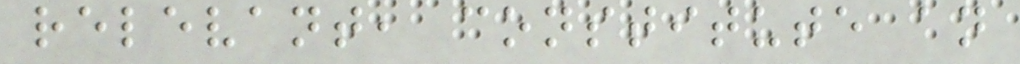relevant, constitute an
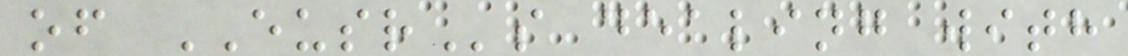of EUSRs dealing with
